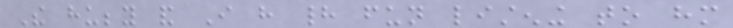The hubby and I have had fun listening to him
